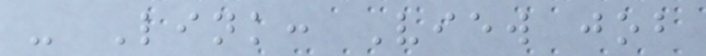- Link: View job
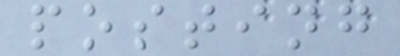posting
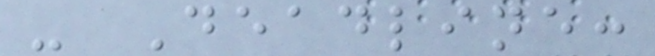- Deadline:
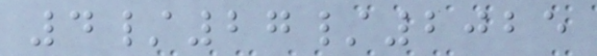4/27/2025
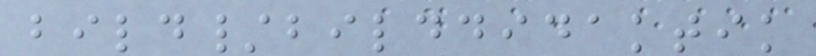bild/bilddidaktik
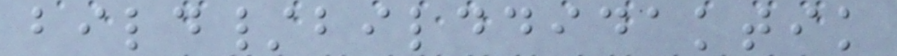bild/bilddidaktik
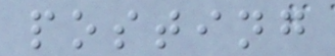posting
